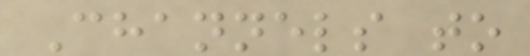Channels to
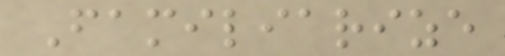Familiarize
